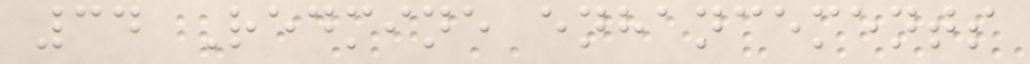34 Redmine enhancements
